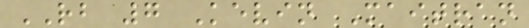RB 7 Kevin Maitran
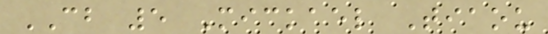CB 5 Mickael Tiaou
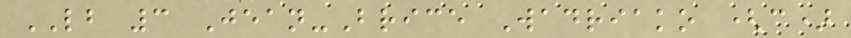LB 3 Jean-Brice Wadriako (c)
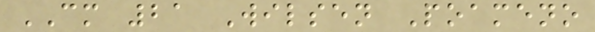CM 21 Wilsen Poameno
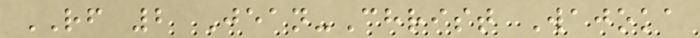RF 2 Jean-Christ Wajoka
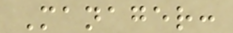Manager:
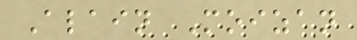Alain Moizan
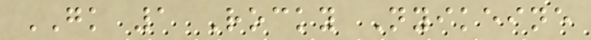GK 1 Rocky Nyikeine
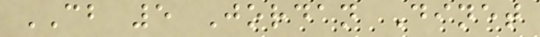CB 5 Jordan Dinet
